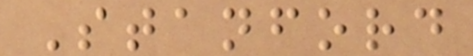Stanford
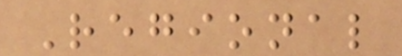Regional
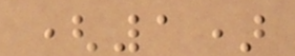(1)
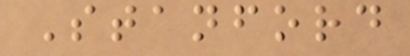Stanford
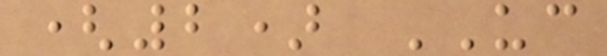(2) UC
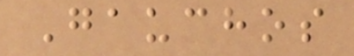Gauchos
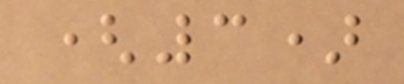(3)
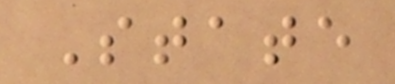State
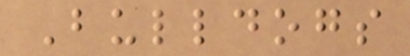Bulldogs
